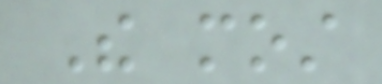The most
